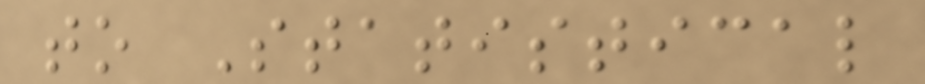to Statistical
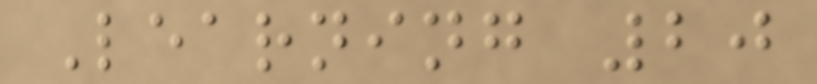Learning 20
